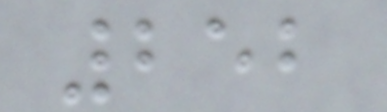252
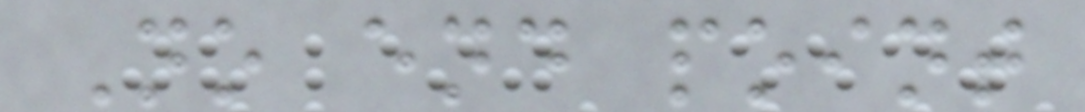No end point
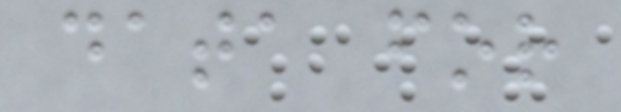data for
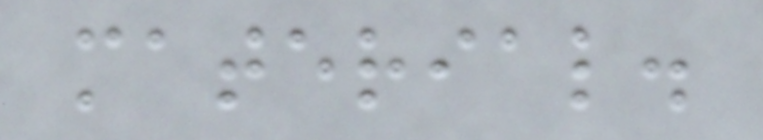material.
